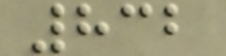832
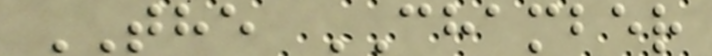THE CHAMBER
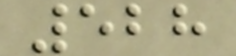528
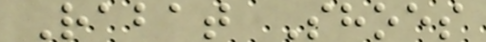Rabat Shoes
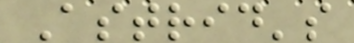Astrid's
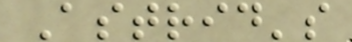Astrid's
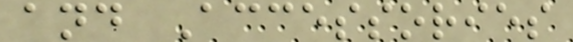and Accessories
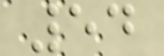54
